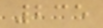235
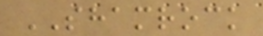SHAMROCK
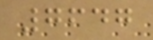7647
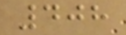408
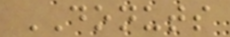DONUTS
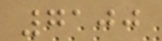7100
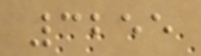3255
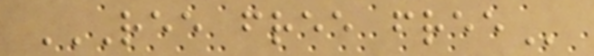REE FREE FREE
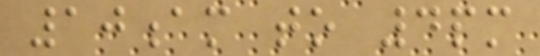10am to 4pm
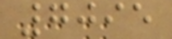7095
